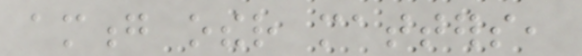among other matters,
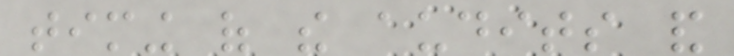timing of the audits and
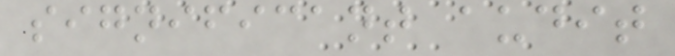significant audit
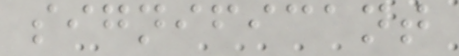significant
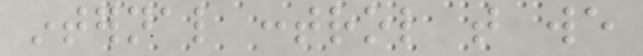internal control that we
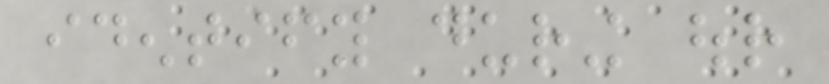identify during our
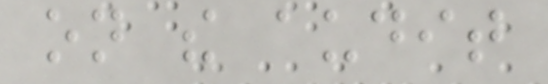on the audit
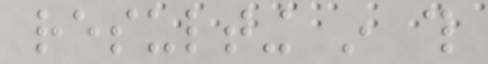resulting in this
